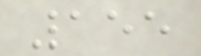155
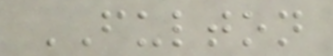FULTON
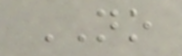NO
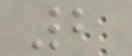2
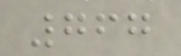767
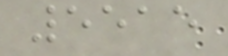5515
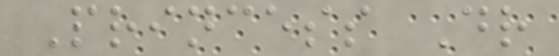Princess Dr
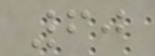60
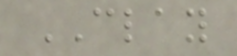CLAY
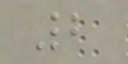2
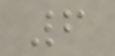6
